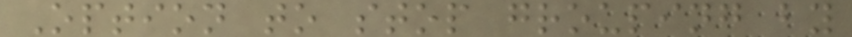Option to stop grouping by
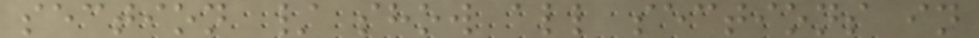section / show all sections in
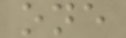one
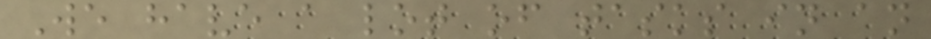We have a lot of tasks in an
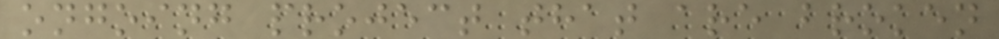ongoing project that are broken
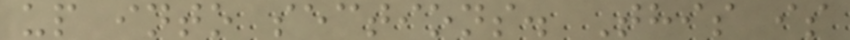up into sections. This is
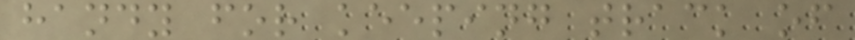handy for keeping track of
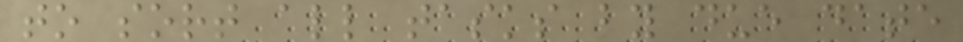to sort all tasks by due date
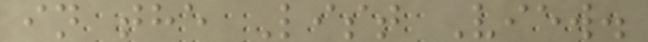in the List View.
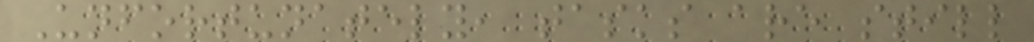Unfortunately, tasks are still
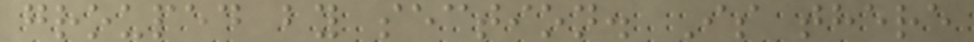grouped by section. Is there
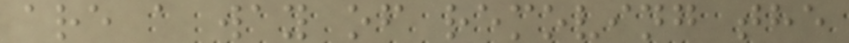are a way of removing the
